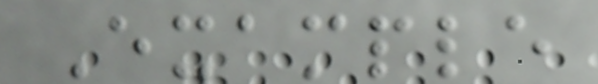Example
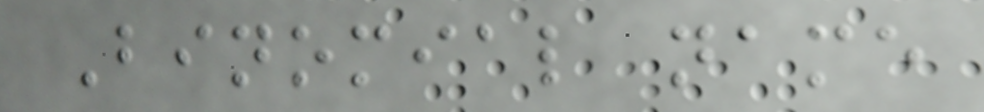Binomial name
